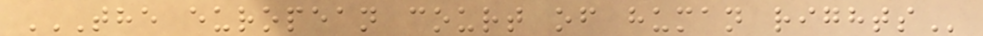THE EUROPEAN COURT OF HUMAN RIGHTS
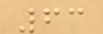63
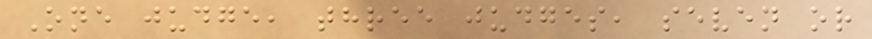One judge, three judges, seven or
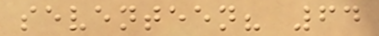seventeen? 64
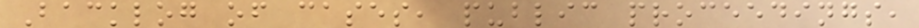Backlog of cases, public proceedings,
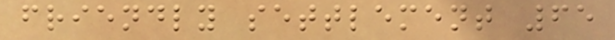friendly settlement 65
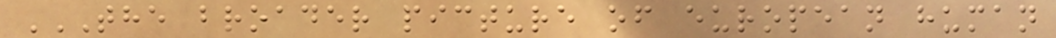THE BROADER PICTURE OF EUROPEAN HUMAN
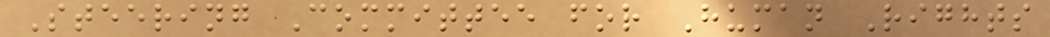Steering Committee for Human Rights
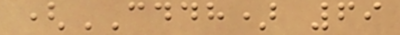(CDDH) 69
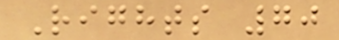Rights 70
